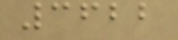3622
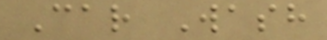Car Wash
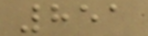851
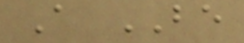A BE
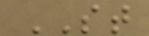ST
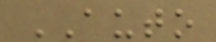AUTO
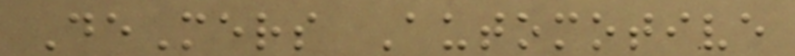DeMers Automotive
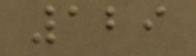129
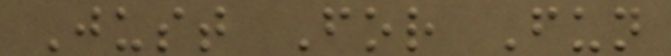Just For Fun
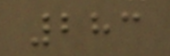283
